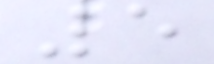5
